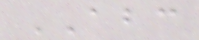ABC
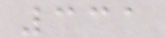331
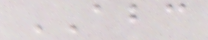ABC
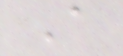A
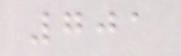701
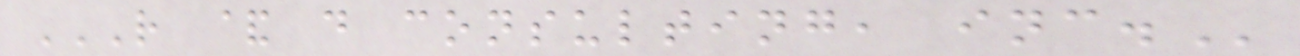R & D CONSULTING, INC.
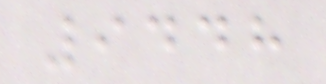9448
